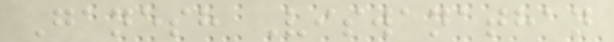Ganesh Viswanathan
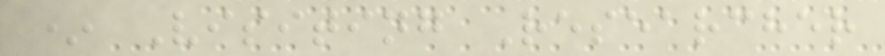* Visiting Researcher
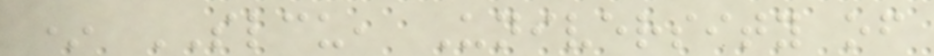* SLCU, University of
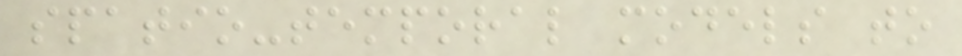spatio-temporal models to
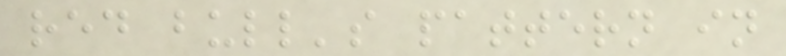red bull's pattern in
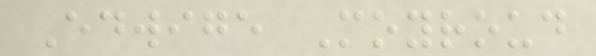Edwige Moyroud
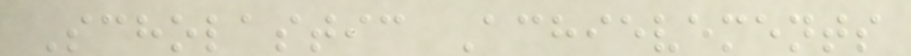Scholastic Achievements
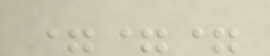===
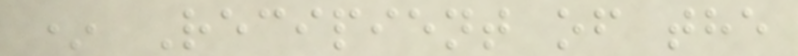* Recipient of the
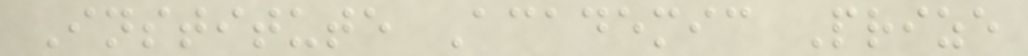Institute Academic Prize
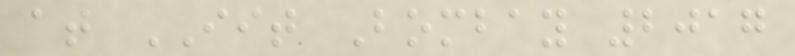at IIT Bombay 2017
